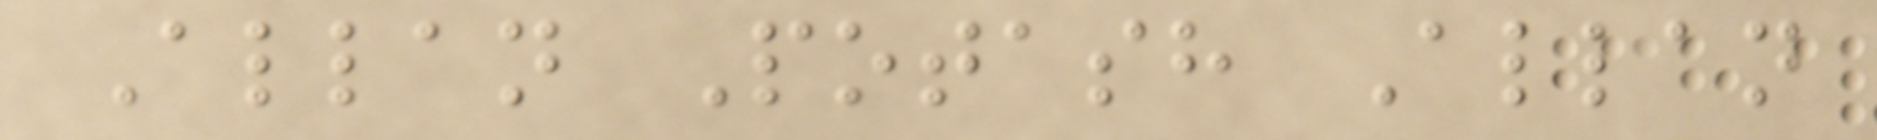Allan Potash Allan
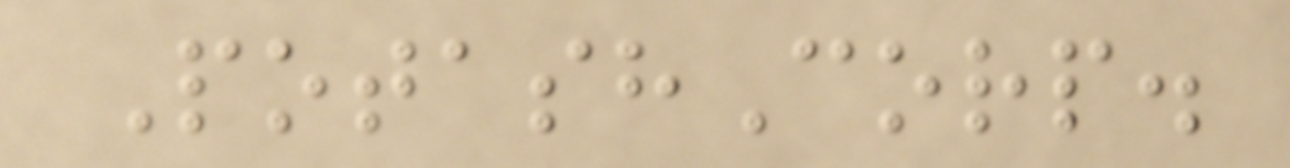PotashCorp.
